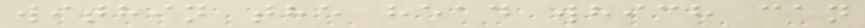within the head which can
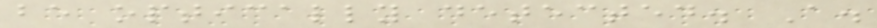be optically detected. A.
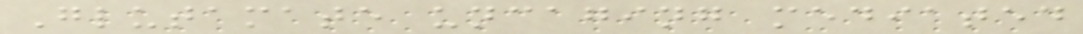Glutamate uncaging mediated
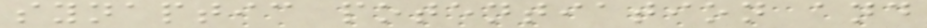synaptic potentiation and
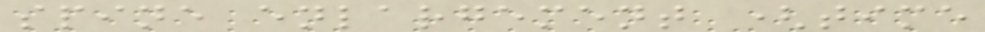spine enlargement (time
